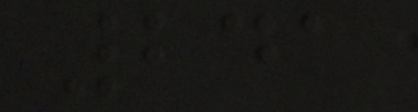241
